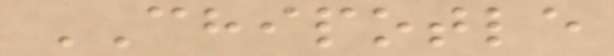CHIPOTLE
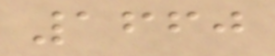1660
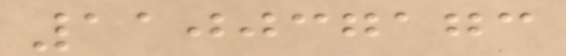110037173
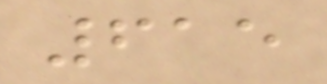615
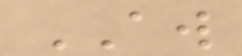AW
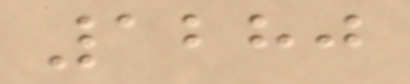1280
